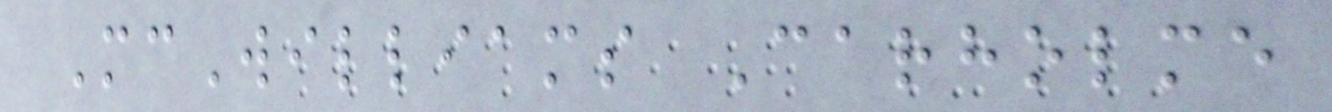McWilliams Carholme
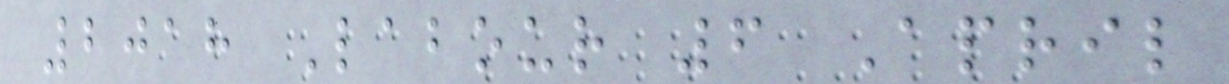2018 Labour 6 April
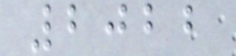2022
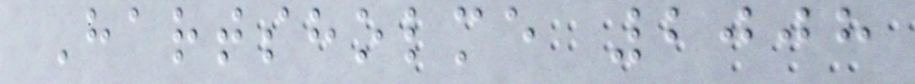Hartsholme 2008
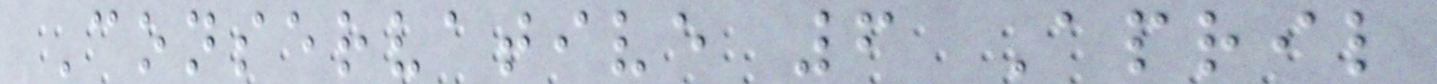Conservative 6 April
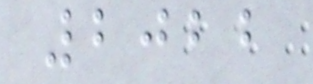2022
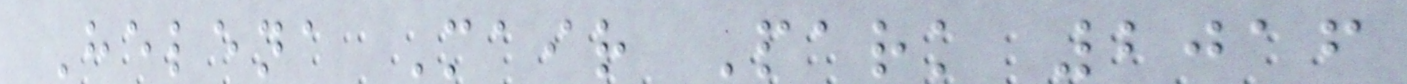Helena Mair Park 2016
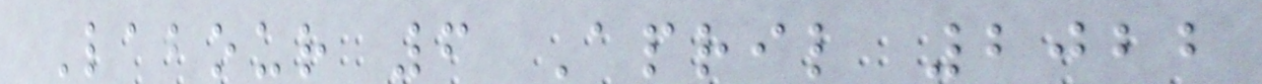Labour 6 April 2022
